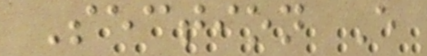Section E
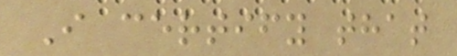I certify that
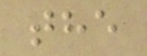the
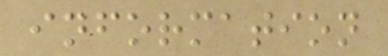information
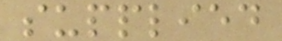supplied
